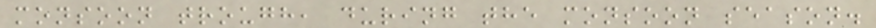monsoon trough, during the monsoon season.
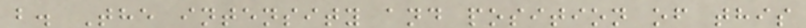b. The intensity and position of this
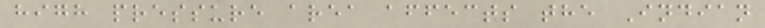high pressure area affects the Indian
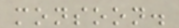monsoon.
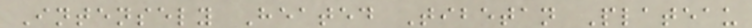Intensely Heated Tibetan Plateau
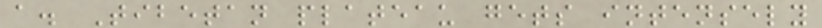a. Tibetan plateau gets intensely
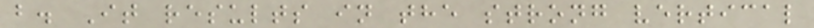b. It results in the strong vertical
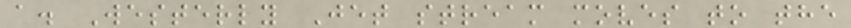a. Westerly Jet stream moves to the
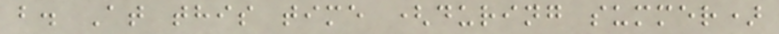b. At this time (during summer)
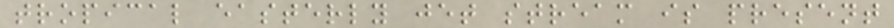tropical easterly jet stream is present
